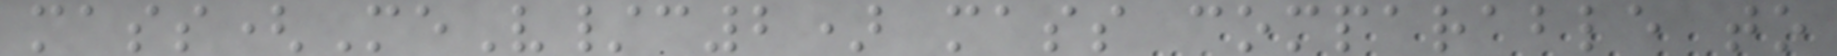mass(MeV/c2) mass comparable to
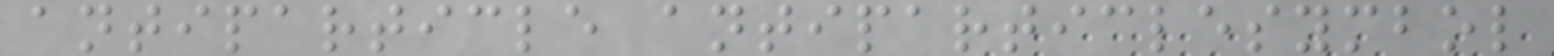antiparticle antiparticlesymbol
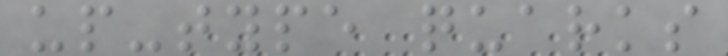up-type quarks
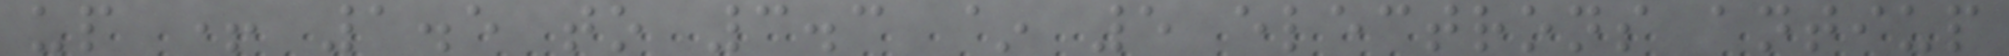up + 1.5 to 3.3 ~ 5 electrons antiup
